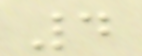4
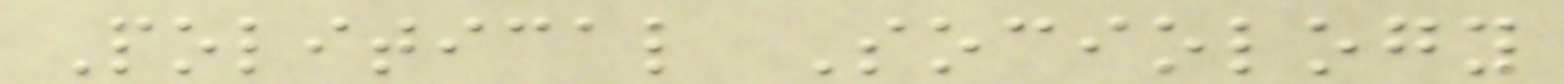Political Sociology
